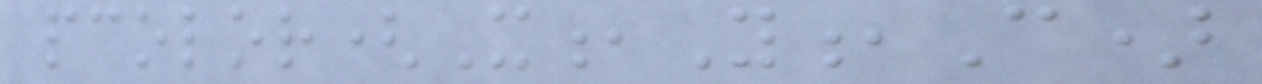pcolor(X,Y,C)
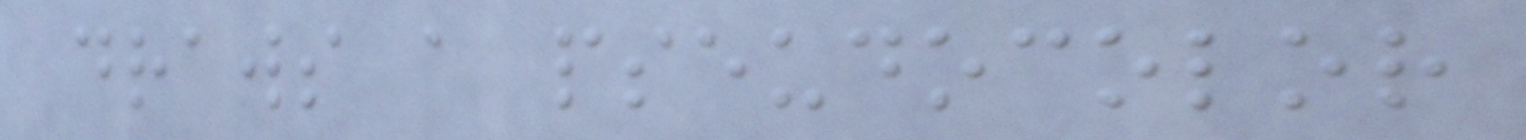draws a pseudocolor
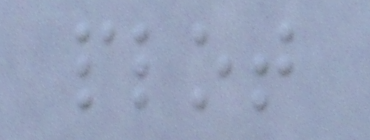plot
